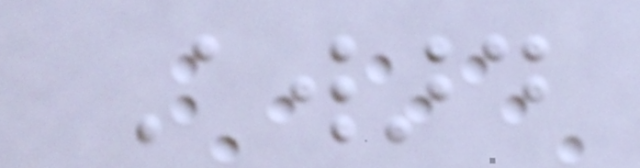Award
